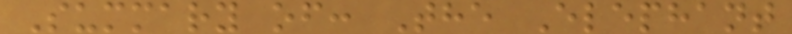Summary of: The Elephant
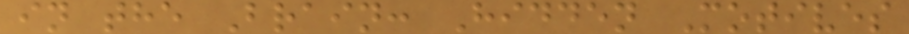in the Brain: Hidden Motives
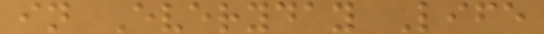in Everyday Life
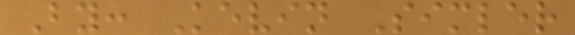By: Kevin Simler
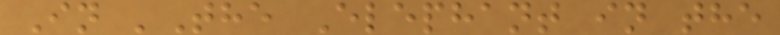In 'The Elephant in the
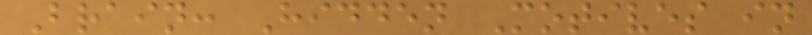Brain: Hidden Motives in
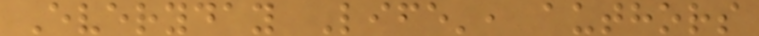Everyday Life', authors
